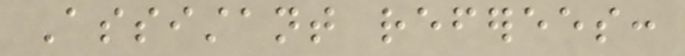Assistant referees:
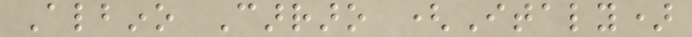Albino Carraro (Italy)
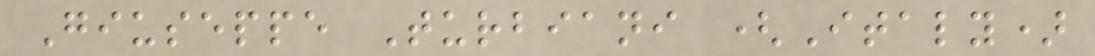Giuseppe Turbiani (Italy)
